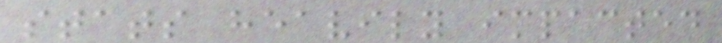stats heavily impacted
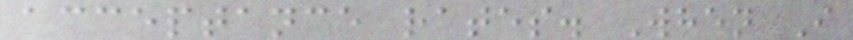acceptance rates. When I
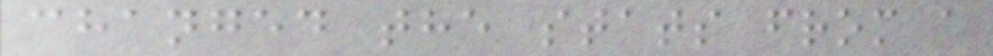changed the stats from a
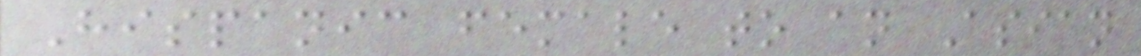Hispanic female to an Asian
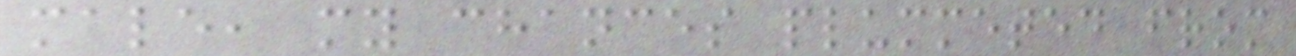male, my chances plummeted from
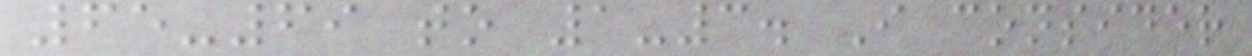65-69 to 1-3. I consider
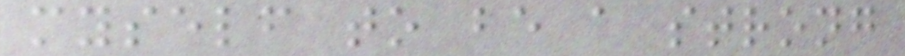myself to be a strong
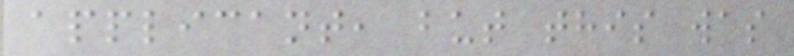applicant, but this was
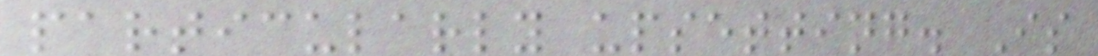particularly upsetting. Is
